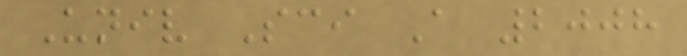Univ Sci A 2008
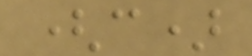(c)
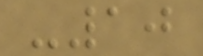-10
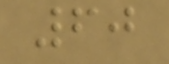60
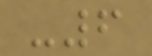-6
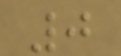0
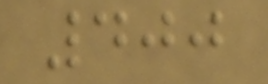400
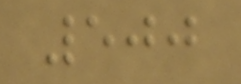500
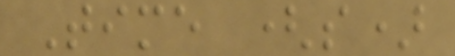Time (s)
